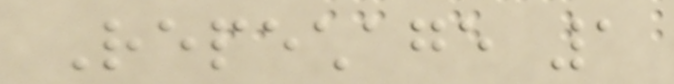Repechage 1
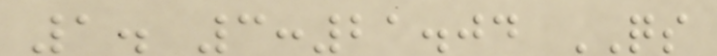1. 3:21.04 QS
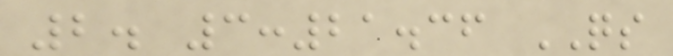2. 3:21.36 QS
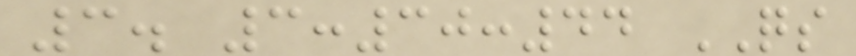3. 3:30:44 QS
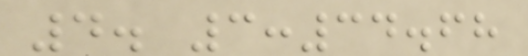4. 3:34.68
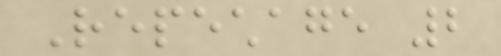Repechage 2
